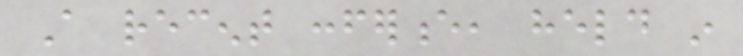A recent conference, held in
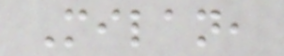Milan,
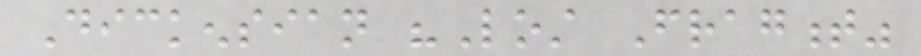Dickensian "Lost Fragment"
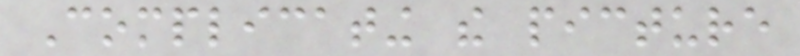Complicating the picture
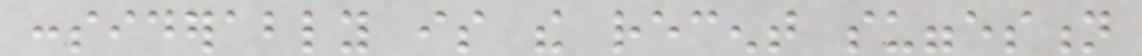considerably is the recent suggestion
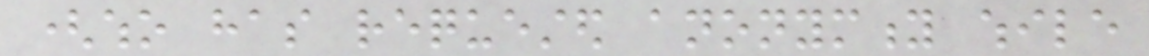(who has requested anonymity while
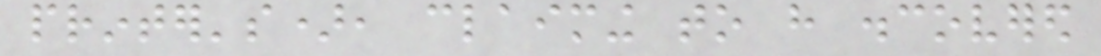printer's), claiming to have discovered
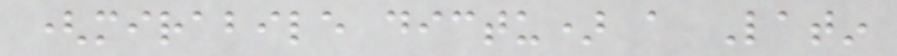(mirabile dictu) a Latin
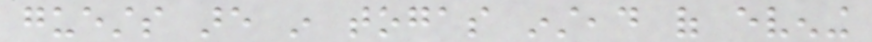guests are in togas instead of evening
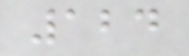124
